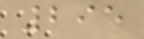295
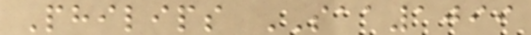Philips SAA1099
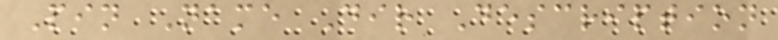Pin Name Dir Description
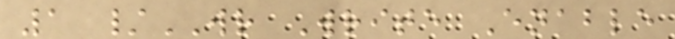1 /WR Write Enable
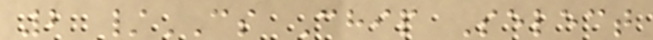2 /CS Chip Select
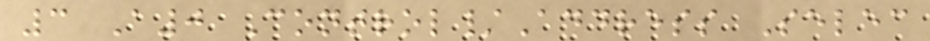3 A0 Control/Address Selec
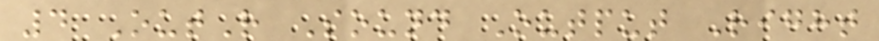4 OutR Sound Output Right
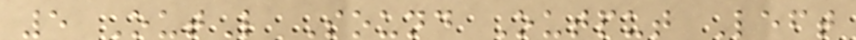5 OutL Sound Output Left
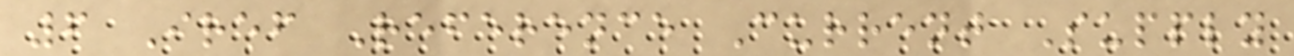6 Iref Reference Current Supply
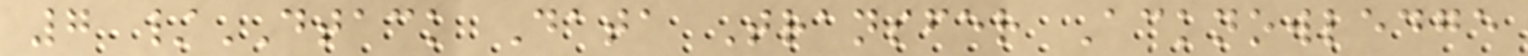7 /DTACK Data Transfer Acknowledge
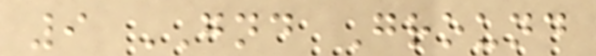9 GND Ground
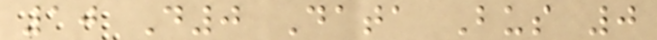10 D0 Data Bus 0
